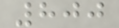800
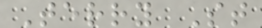Terry St
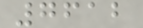7612
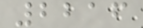2216
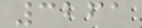3261
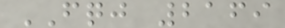FQJ 2169
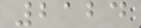2124
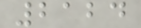2124
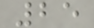25
